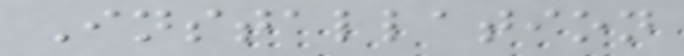Installation
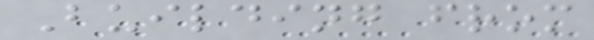Building from
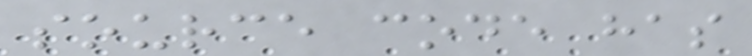source code has
